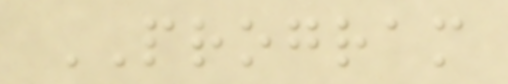PROGRAM
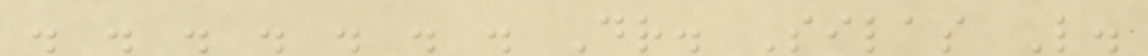. . . . . . . Dr. Silas L.
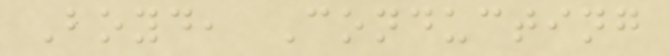Boyd, Conducting
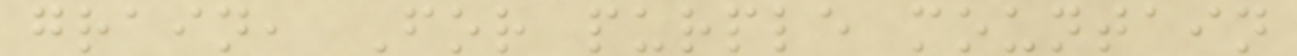grain, For purple mountain
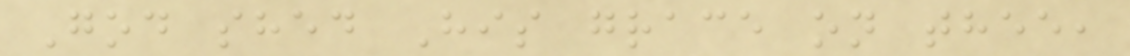God shed His grace on thee,
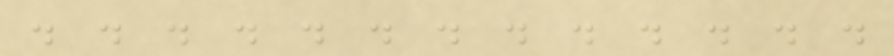. . . . . . . . . . . . .
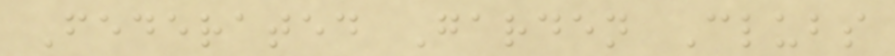Federated Garden Clubs
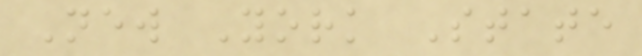New York State
